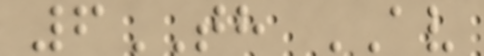6TH AV
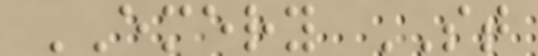EMERY ST
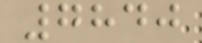7840
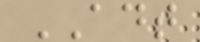ADT
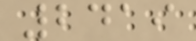2419
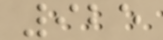925
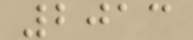2013
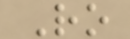Ro
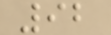92
